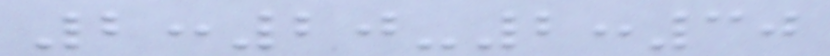2:20-2:30
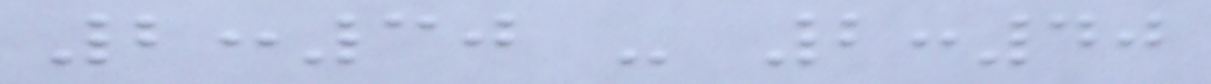2:30 - 2:40
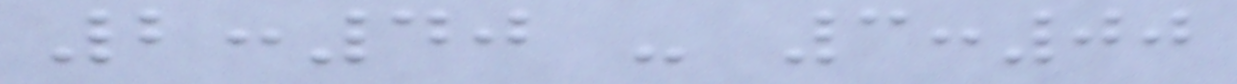2:40 - 3:00
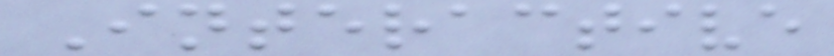Interactive
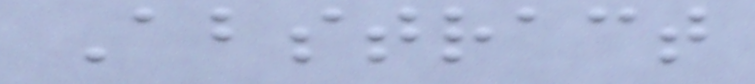Abstract
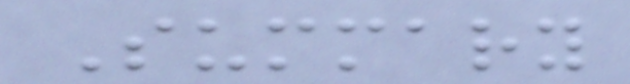Summary
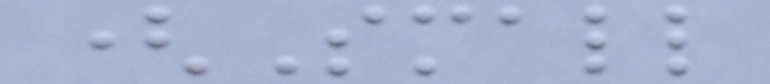(Small
